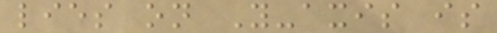lies on Y-axis is
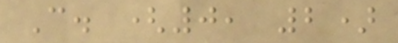C. (0, 2)
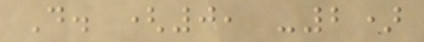D. (0, -2)
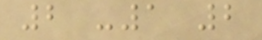2 -1 2
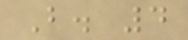B. 4
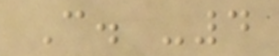C. -4
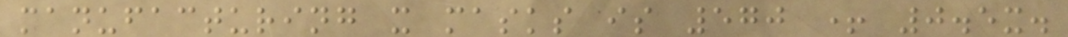manufacturing x masks is 570 + 0.5x.
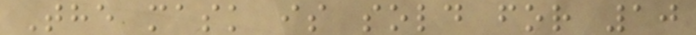The mask is sold for 10
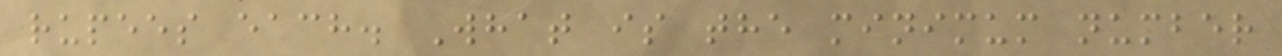rupees each. What is the minimum number
